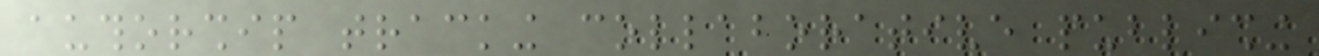authorship tracking collaborative publishing
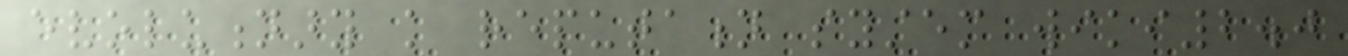evolutionary knowledge reputation system wiki2.0
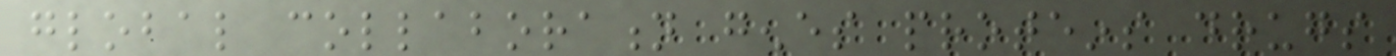global collaboration genes proteins drugs
